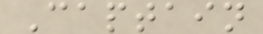Captain
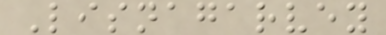Lisnagarvey
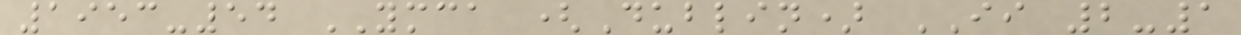1953-54 YMCA (Dublin) II 2-1
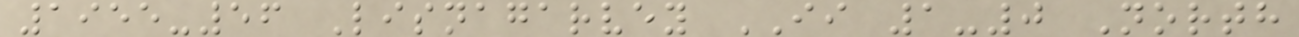1955-56 Lisnagarvey II 1-0 North
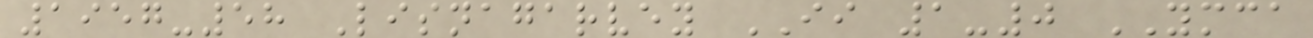1957-58 Lisnagarvey II 1-0 YMCA
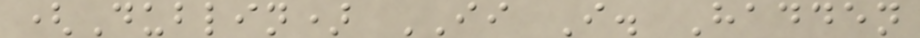(Dublin) II I. Hadden
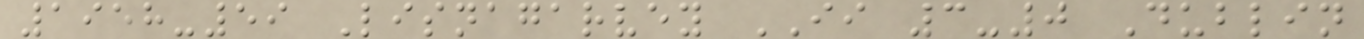1958-59 Lisnagarvey II 3-0 Dublin
